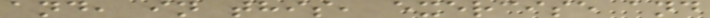and, in this, exercise and
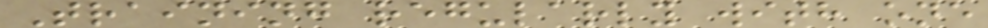Training regularly with one
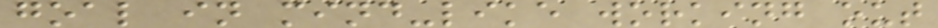goal in mind-like working out
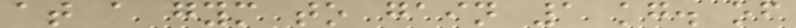at a gym to gain 1 kg. of
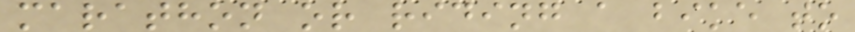marathon or riding a bike to
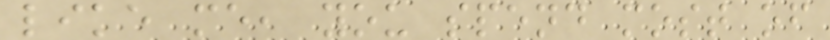like me, you spend most of
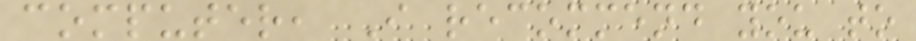computer, I recommend you to
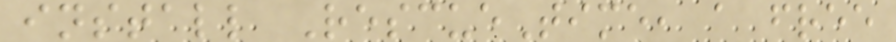install RescueTime, a free
